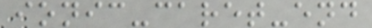ionic-caret-end
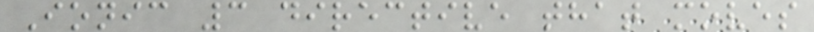Ionic 3 directive that moves
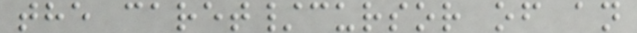the caret/cursor of an
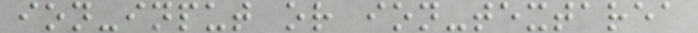ion-input or ion-textarea
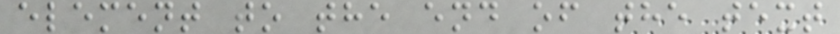element to the end of the text
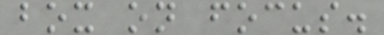box on focus.
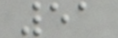51
